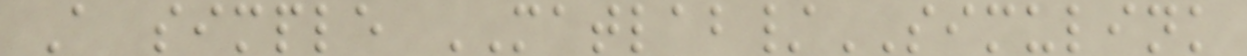A simple MATLAB/SIMULINK
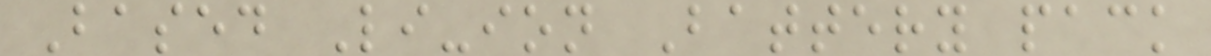Based Li-ion Battery pack
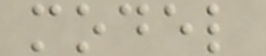model
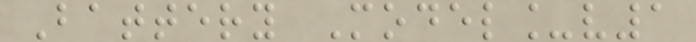Battery Model_v1
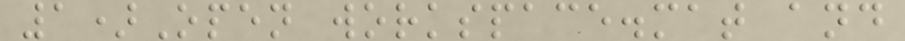1)Open workspace.mat and
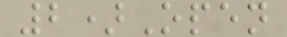2)Open
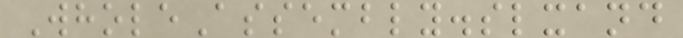WholeAssembly.slxand
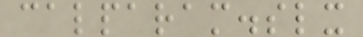calparam.slx
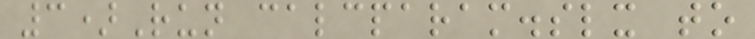3)Run calcparam.slx to
